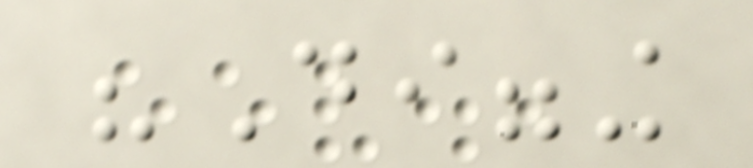"Digging
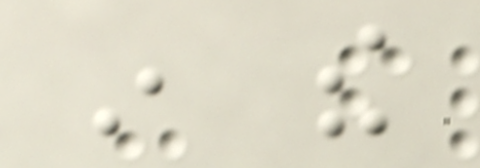in the
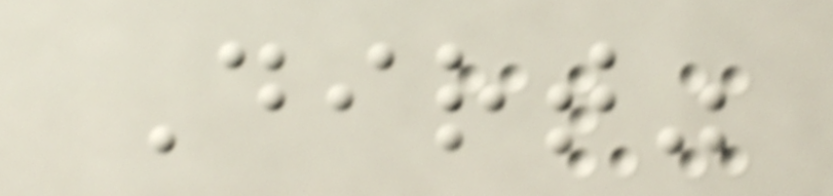Dirt"
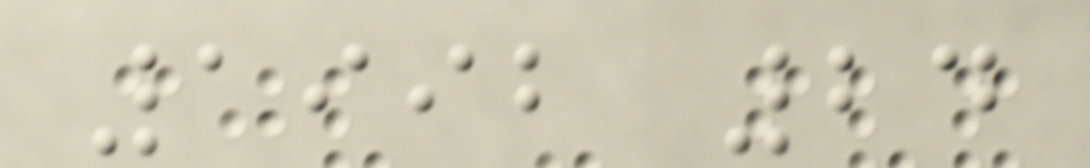1992 24
